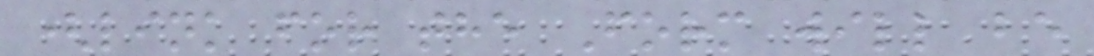(link for the Form will be
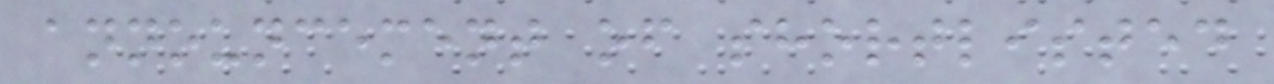announcement of shortlisted
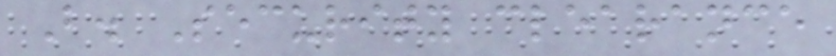B. Security clearance
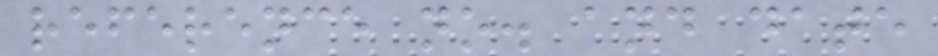reference no. and date
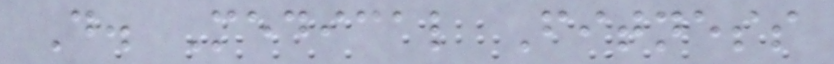D. Medical Fitness
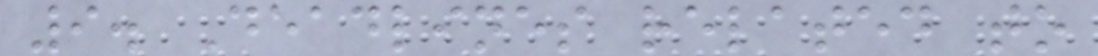9. Deadlines related to
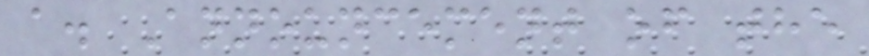a. Announcement of the
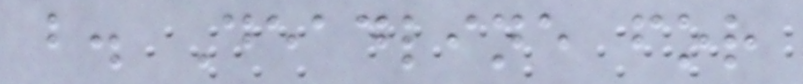b. Deadline for
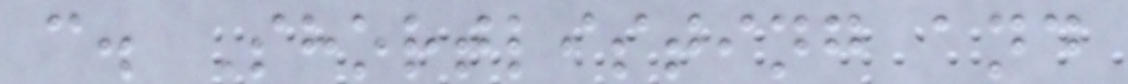c. Shortlisting and
